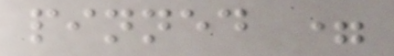pinned =
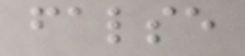false
